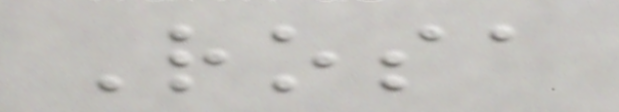Rosa
